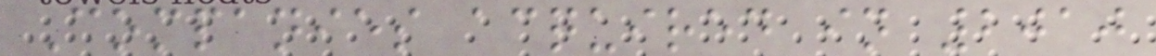Companies acquired in 2010
